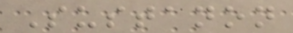Sustanon
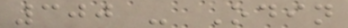300 - Odin
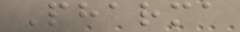Pharma
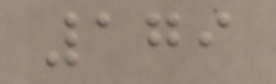179
